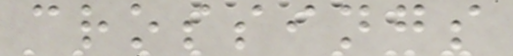crossings
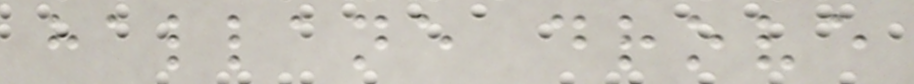hallane drove
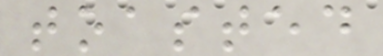toasted
